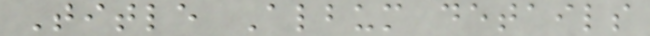Title Album details
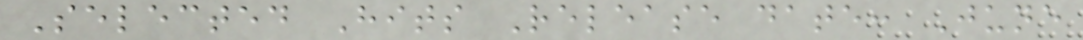Selected Hits Release date: June
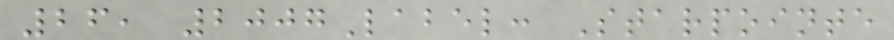26, 2007Label: Starpointe
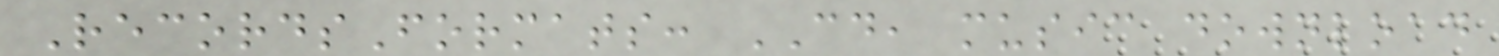RecordsFormats: CD, music download
